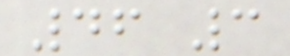46 3
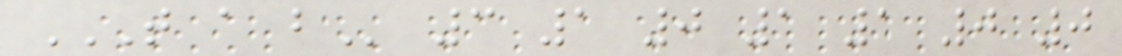T A B 3 1 0 1 1 0 0
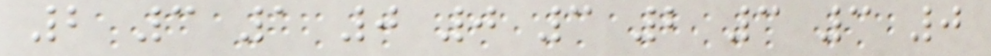2 3 1 0 0 3 2 3 3 0
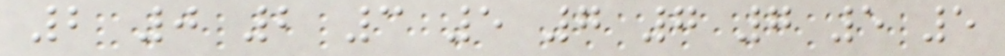2 0 2 3 5 7 7 7 5 5
